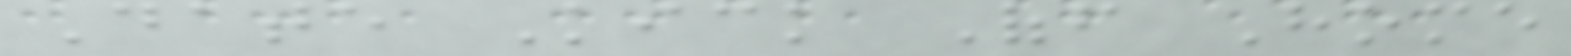Date Kick Off Home
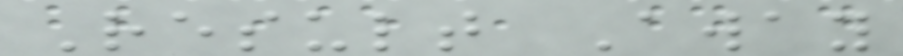Result Away
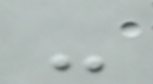-
